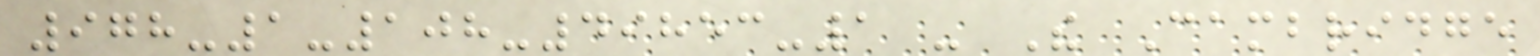978-1-108-49853-1 - The Cambridge
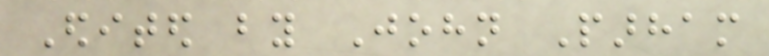Edited by John Parham
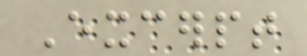Excerpt
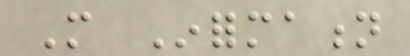More Information
